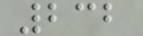232
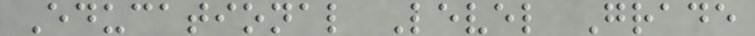Educational Level Grade
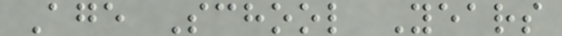Age School Years
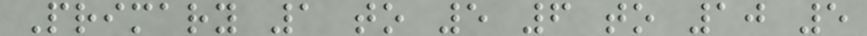Primary 1 to 5 6 to 10 5
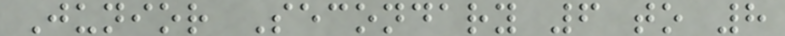Junior Secondary 6 to 8
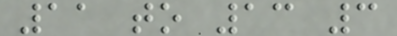11 to 13 3
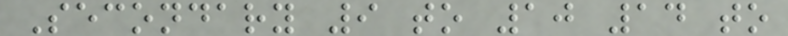Secondary 9 to 10 14 to
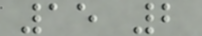15 2
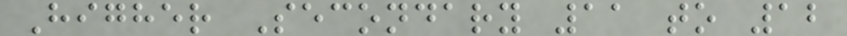Higher Secondary 11 to 12
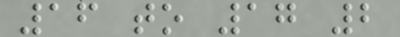16 to 17 2
